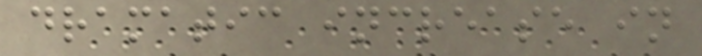dramatic increase in
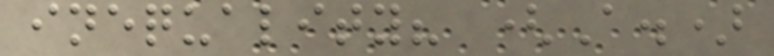inequality? (A.)
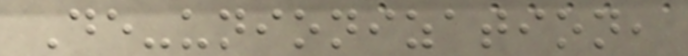De-unionization,
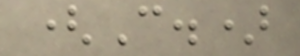(C.)
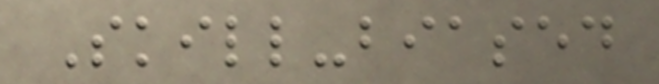Skill-biased
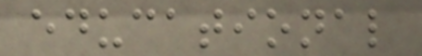educational
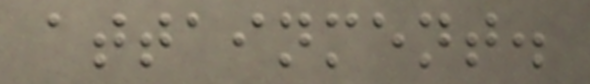attainment.
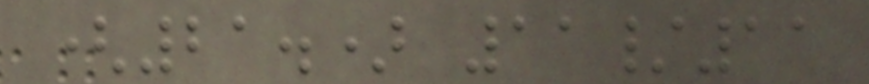(21.) 11/11
